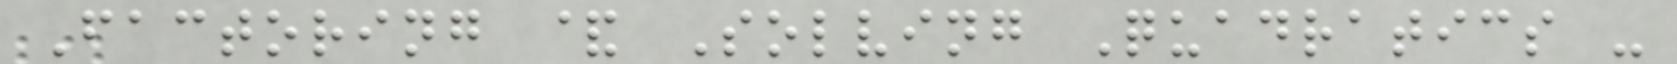Factoring & Solving Quadratics -
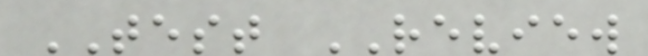TEST REVIEW
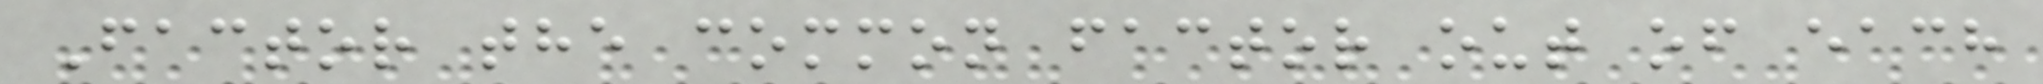Factor the common factor out of each
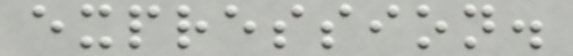expression.
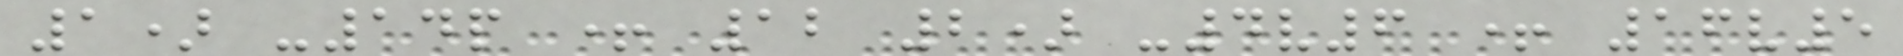1) -14p + 12 2) -4v6 + 16v5
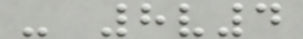- 8v4
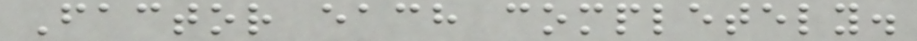Factor each completely.
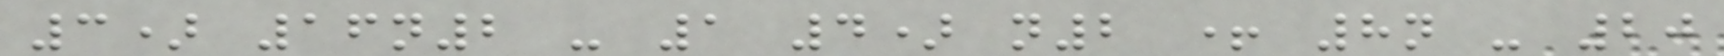3) 16n2 - 1 4) n2 + 8n - 20
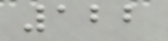122
